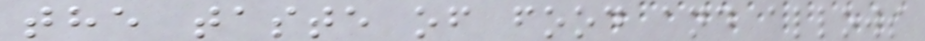the taste of food and allows
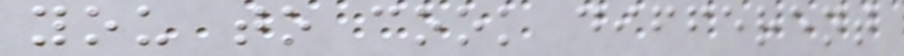you to cook different
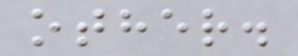other.
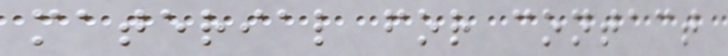material for contact
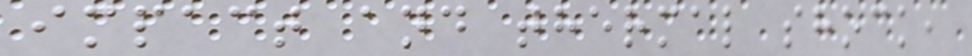impact and thermal shock,
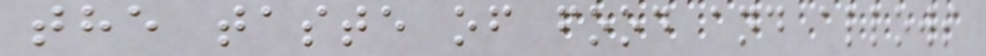the taste of food and allows
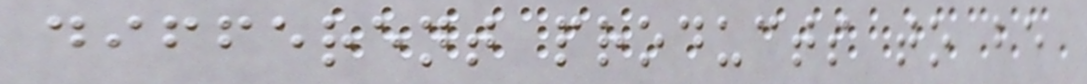different products to be
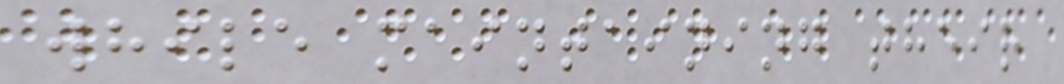while maintaining their
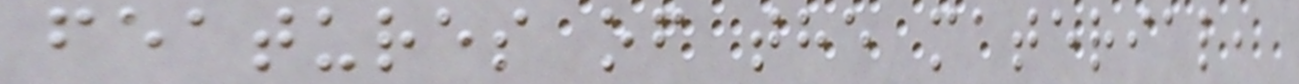features of the material,
